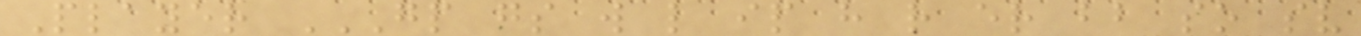Player GP GS W L IP H R ER BB SO SV
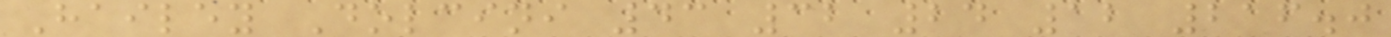Hailey Dolcini 43 32 24 12 216.0
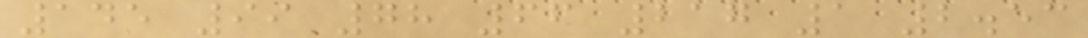145 99 78 66 217 1 2.53
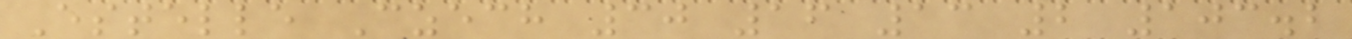Estelle Czech 30 16 13 2 103.2
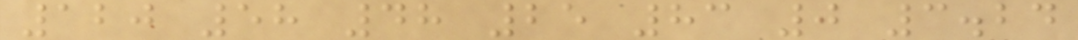120 58 48 25 83 0 3.24
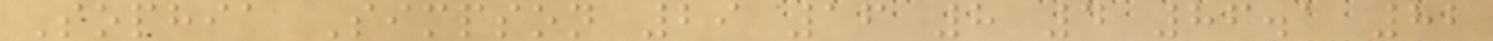Sophia Simpson 29 16 8 4 86.1 82
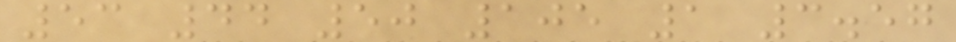53 44 50 105 1 3.57
